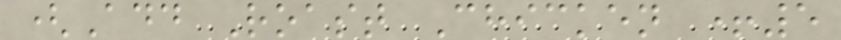(Add Roast Chicken +5
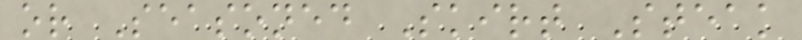or Seasoned Skirt Steak
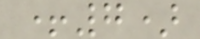+7)
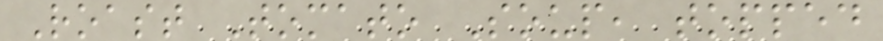Roast Tomato Soup, topped
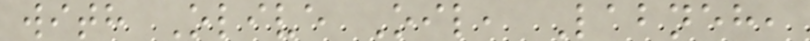with Olive Oil, Labneh,
